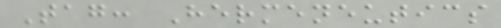Tag: Hermeneutics
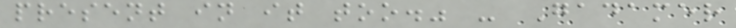present in it too." - Gadamer
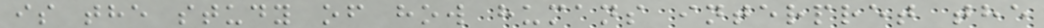is the study of how humans interpret the
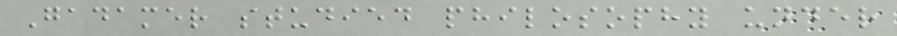Gadamer studied philosophy under
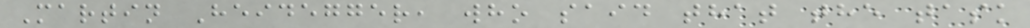Martin Heidegger, who said that the task
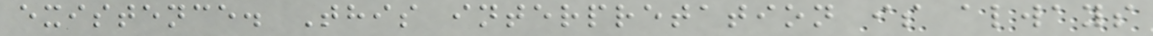existence. This interpretation is always
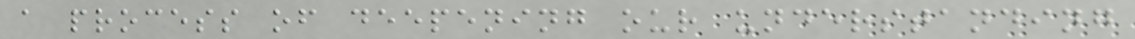a process of deepening our understanding
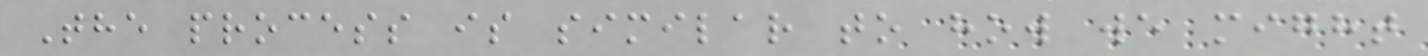The process is similar to how we might
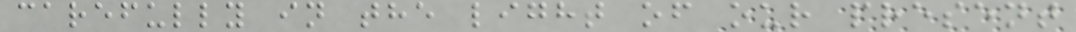carefully in the light of our present
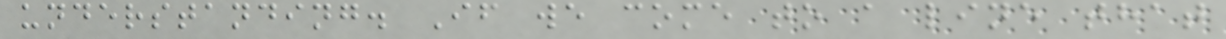understanding. If we come to a line that
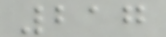217
